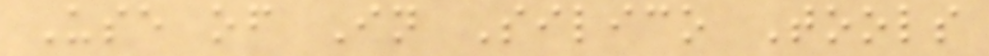Use of In Silico Tools
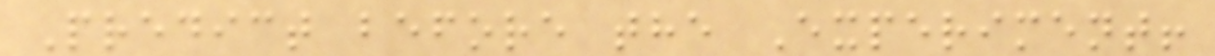Predict before the Experiment!
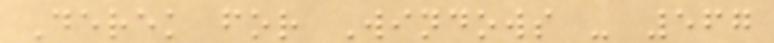Derek for Windows - 567
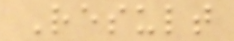Result
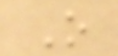O
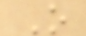O
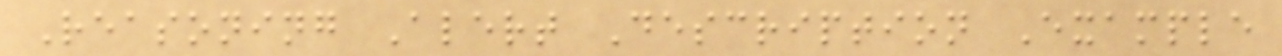Reasoning Alert Description Example
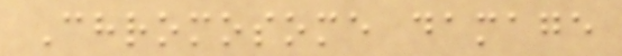Chromosome damage
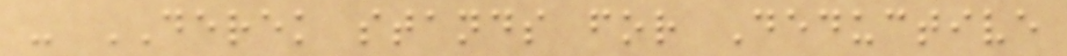- DEREK stands for Deductive
